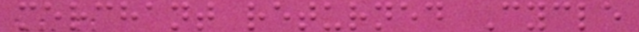merchant returned Cycle
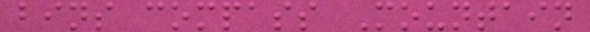bins compass Mountain
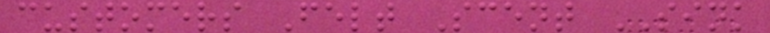customers Felt Scent SINK
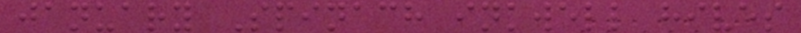january Spinach inkwell hives
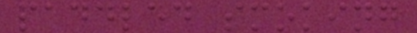paddled smoking
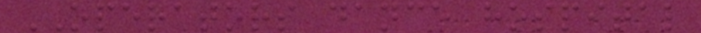OPERATORS dance hospital
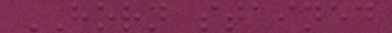HORN stained
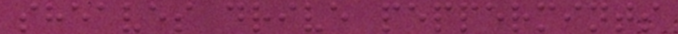sheaves drive peppermints
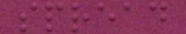spread
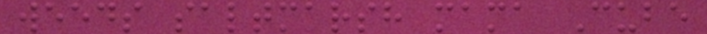weeds saltmarsh mama Cube
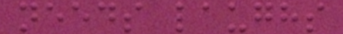needs laughs
